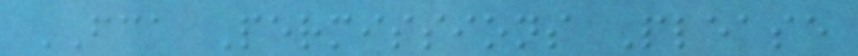FCA Permissions Please
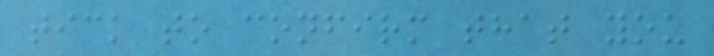tick to confirm that you
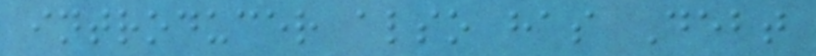introducer also has Debt
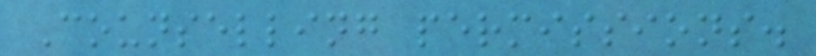Counselling permissions.
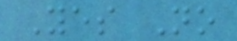Yes No
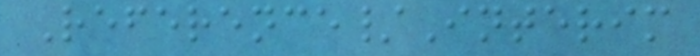Reference/Interim
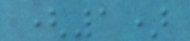(1)
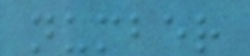number
